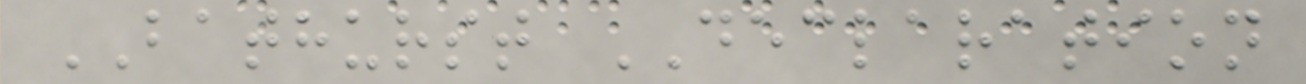BATHURST DECLARATION
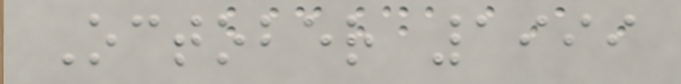October 1999
